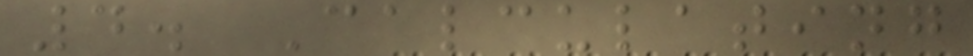4. Calculating
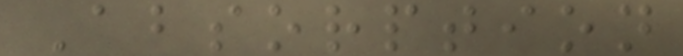Absorption
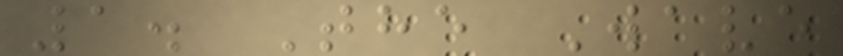1. The Wave
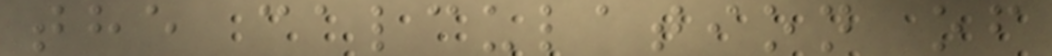the calculation of
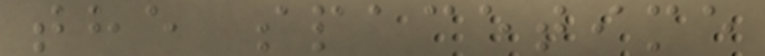the spacetime
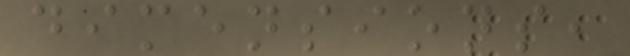dimensions,
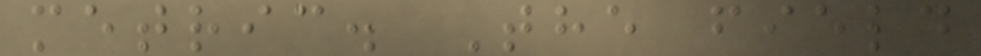metric. The field
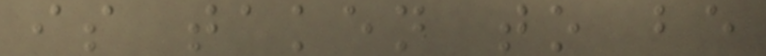is taken to be
